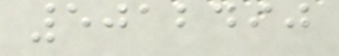5012490
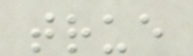true
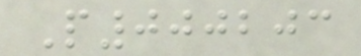P000203
